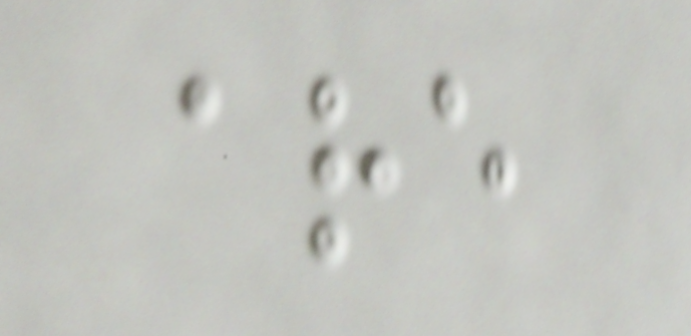are
